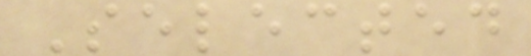Selected
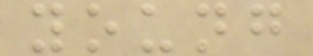young
